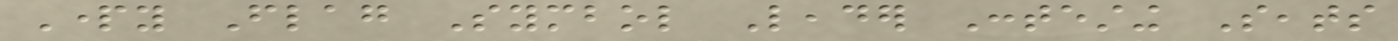Party Flag Symbol Leader Contesting Seats
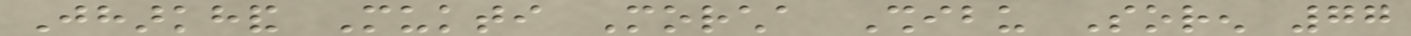Jharkhand Mukti Morcha Shibu Soren 77
